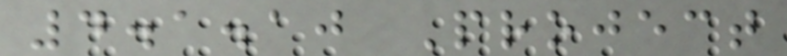4.1.10 Project
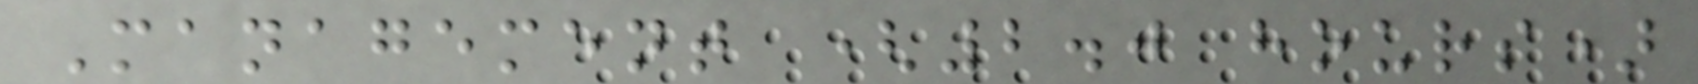Management (2.0 hours)
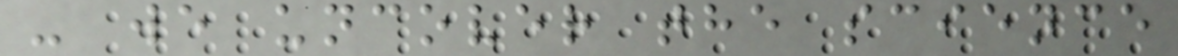- we uncover the science
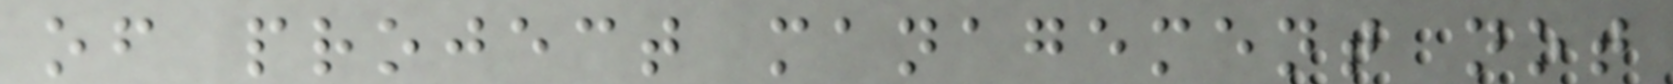of project management not
